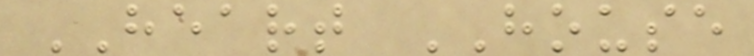HEART HOUSE
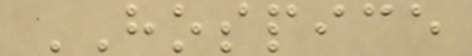HOSPICE
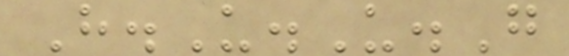H.U.U.G
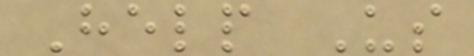Help Us
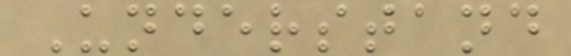Understand
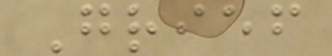Grief
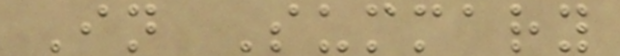In Summary
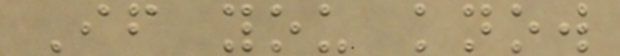If you know
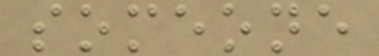someone
